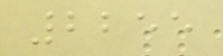2255
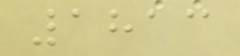1813
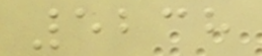5238
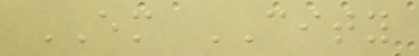EM CITY
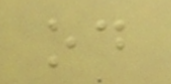od
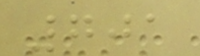701
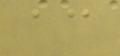ac
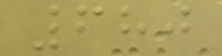680
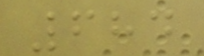684
